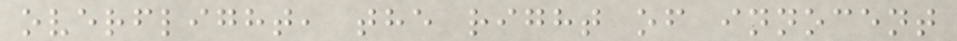overflight, the right of innocent
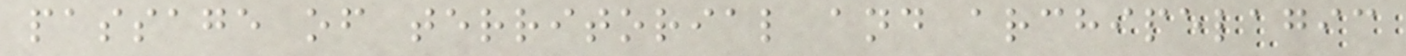passage of territorial and archipelagic
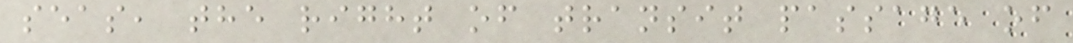seas, the right of transit passage of
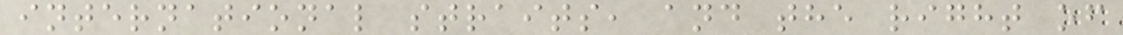international straits, and the right of
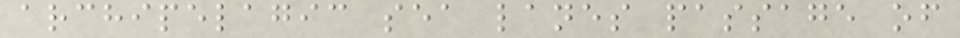archipelagic sea lanes passage of
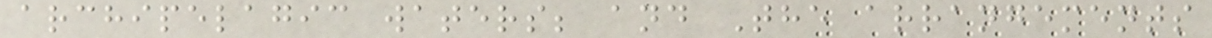archipelagic waters; and The arrangements
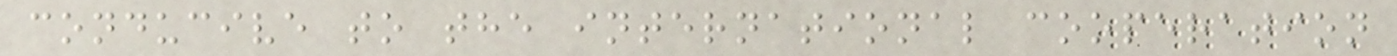conducive to the international cooperation
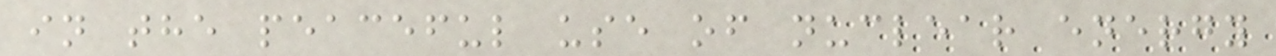in the peaceful use of nuclear energy
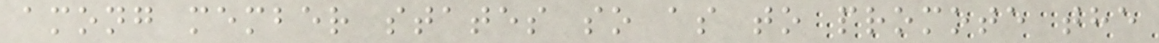among member states so as to promote the
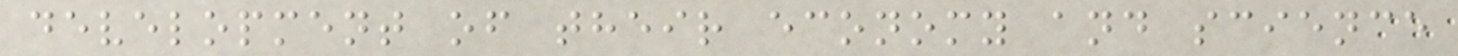development of their economy and science
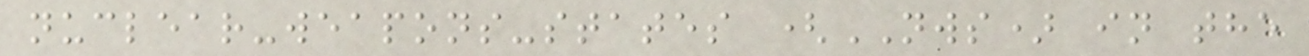nuclear-weapons-states (NWS) in the
